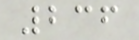236
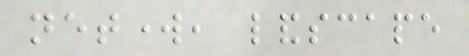network, landscape
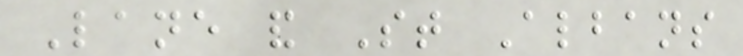Lane and St Albans
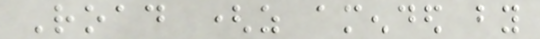Road (as amended by
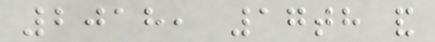2018, 17th and
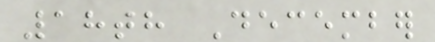18th December
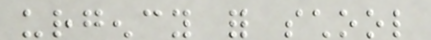urgency for school
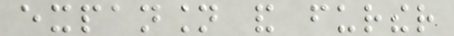expansion and further
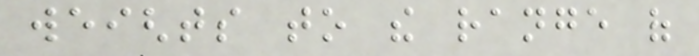weights to the range of
